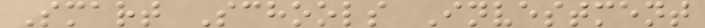Smart Schools Investment
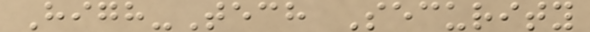High-Tech Security
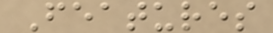Features
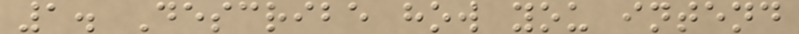1. Describe how you intend
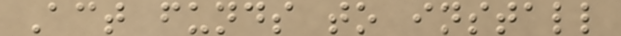Act funds to install
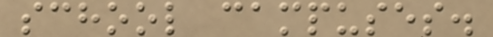school campuses.
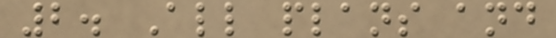2. All plans and
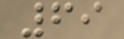69
